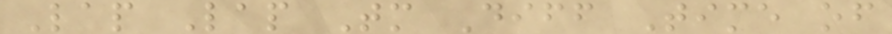Lap Lap Tm Diff Time of
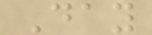Day
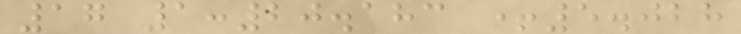17 1:20.183 +5.028
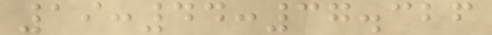19:44:37.326
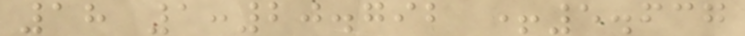18 1:20.792 +5.637
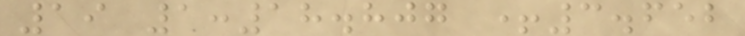19 1:18.807 +3.652
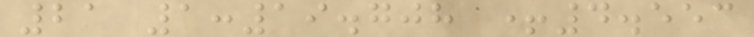21 1:19.708 +4.553
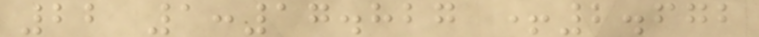22 1:17.827 +2.672
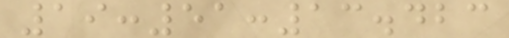19:51:13.423
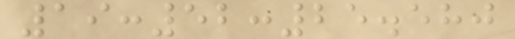19:52:25.580
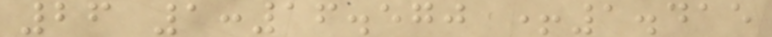26 1:16.570 +1.415
